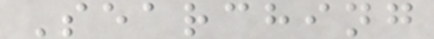Searching
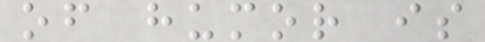of humor is
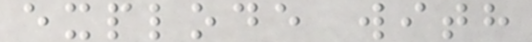explode with
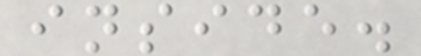inside.
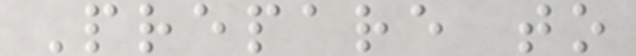Prepare to
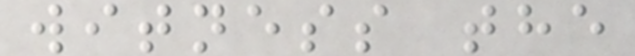witness the
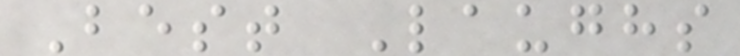Best Laughs
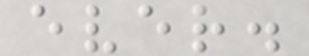ever.
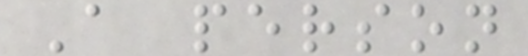A person
